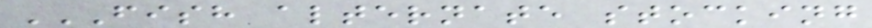FISH ALTERNATE STOCKING
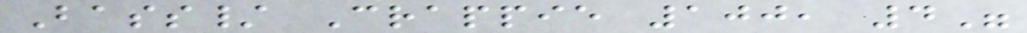Bass/ Crappie 100, 4"
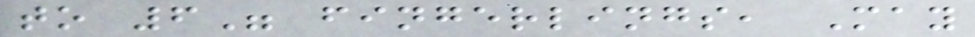to 6" fingerlings, May
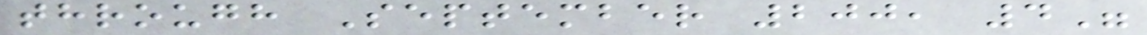through September 200, 4"
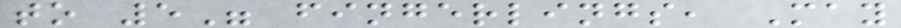to 5" fingerlings, May
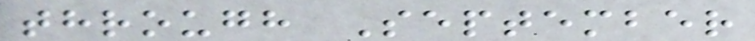through September
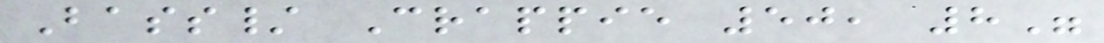Bass/ Crappie 50, 8"
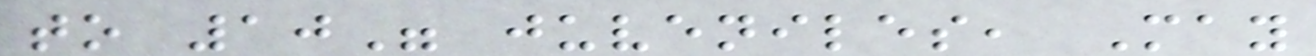to 10" juveniles, May
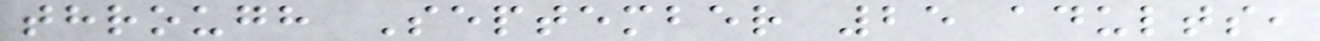through September 25 adults,
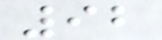92
